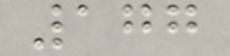177
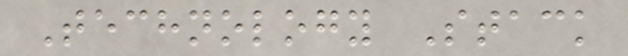Technology Stack
